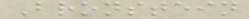Bronstein
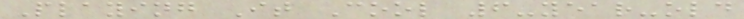Playing It Cool 6-year-old
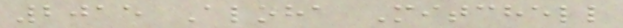2015 Aloha Mitchell
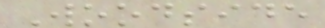Woodside
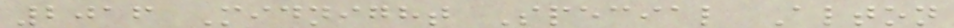2016 Midnight Special Alton
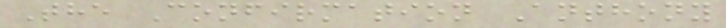The Confirmation Anthony
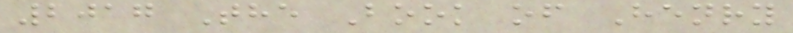2017 The Book of Henry
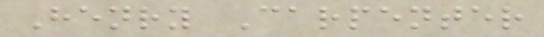Henry Carpenter
